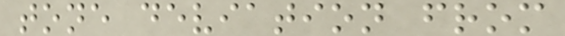tone deviation from
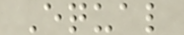Equal
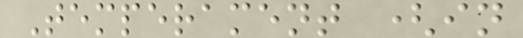Temperament (in
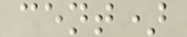cent)
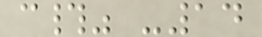c#" -14
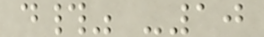d#" -10
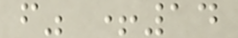f" +14
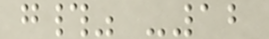g#" -12
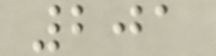201
